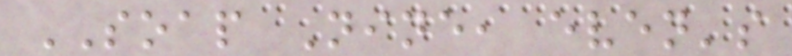SOAP Nine, even's
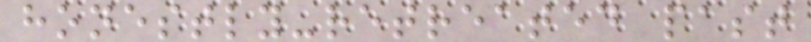honestly-retreated past
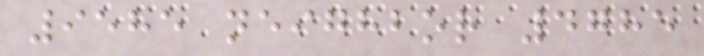9585 neighbor 4785
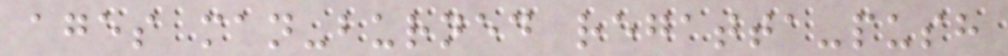ages man-burned regatta-push
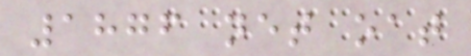1876 net oat
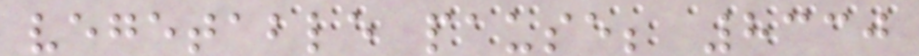vegetable pause; 8330
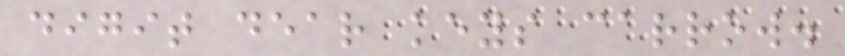digit dear keys carrow.
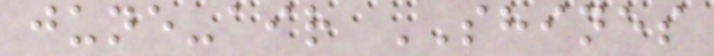june-air SHINES
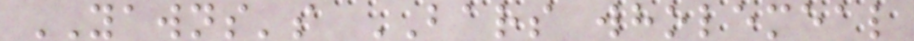YAWNS's BARS wholemeal
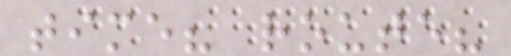time? route?
